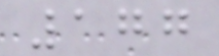177
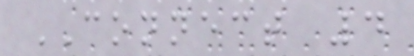CONNECT 4
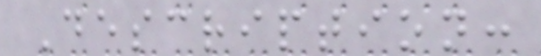Description:
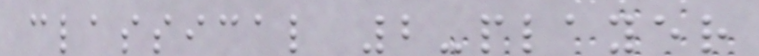classical 2-player
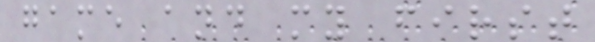game and my first
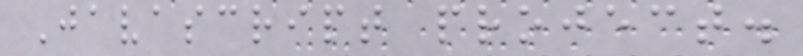Javascript project.
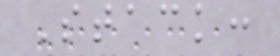Stack:
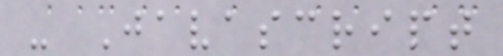- Javascript
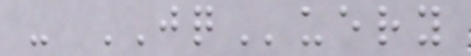- JQuery
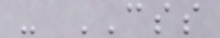- CSS
